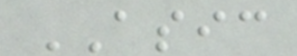ASIC
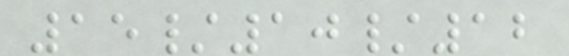15/10/12
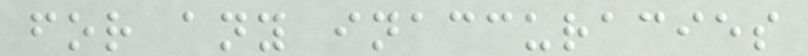for any inaccuracies
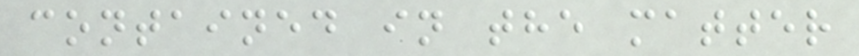contained in the matter
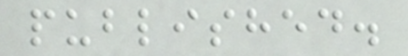published.
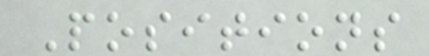Positions
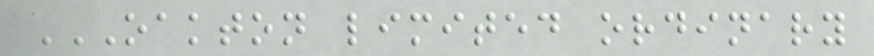OAKTON LIMITED ORDINARY
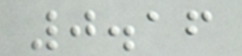0.16
